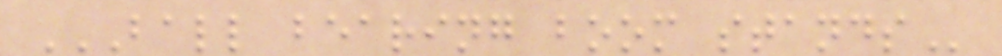BALL BEARING BOOM STANDS
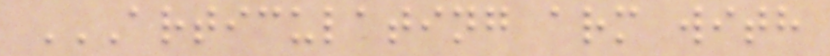ARTICULATING ARM WITH
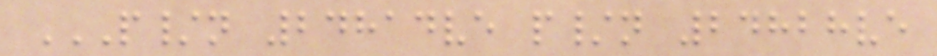P/N 24814VE P/N 24828VE
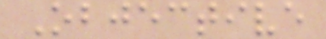Objective
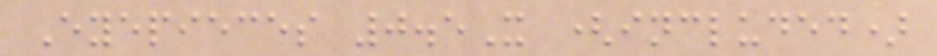Eyepieces 0.5X (included)
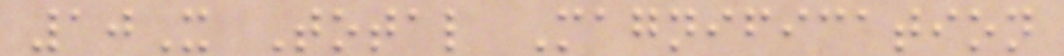10X Total Magnification
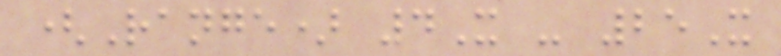(Range) 4X - 25X
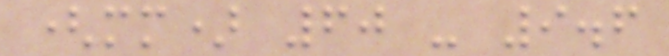(mm) 60 - 9.6
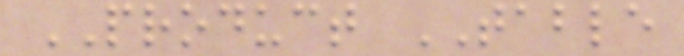PRODUCT TABLE
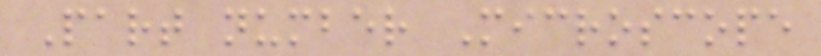Part number Microscope
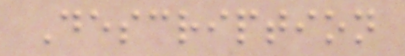Description
